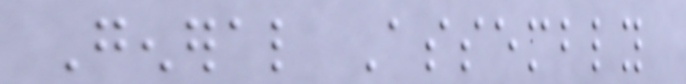General Assembly
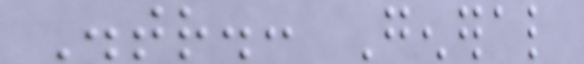Distr.: General
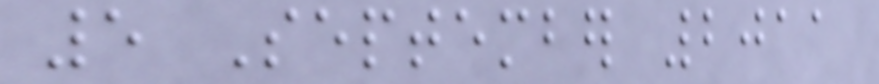5 September 2011
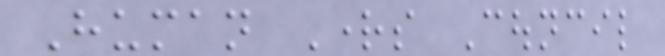Human Rights Council
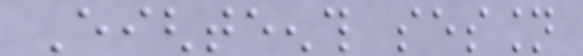Eighteenth session
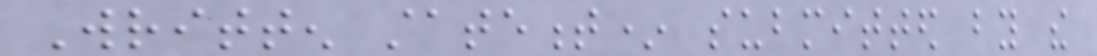Written statement* submitted by the
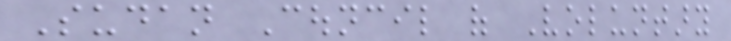Sudan Council of Voluntary
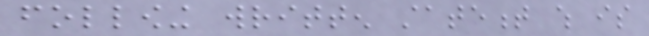following written statement which is
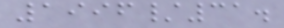1996/31.
